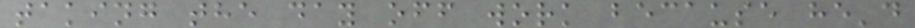taking the day off work because he'd
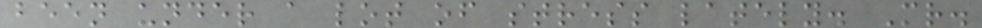been under a lot of stress lately. Mr.
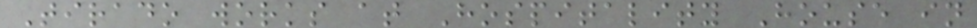Tirado works at Hospitality House in
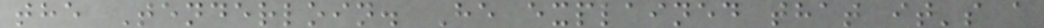the Tenderloin. He explained that it's a
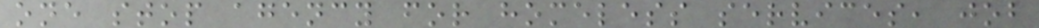one stop agency for homeless services, job
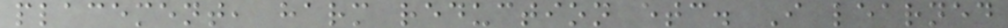placement, harm reduction etc. I learned
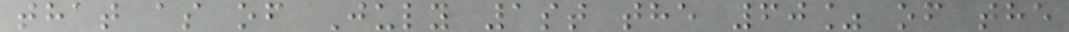that as of July 1st the 60% of the
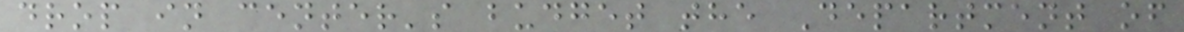drop in center's budget the Department of
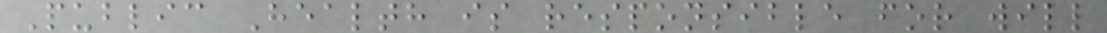Public Health is responsible for will
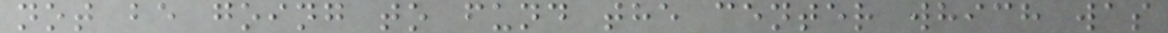not be going to fund the center which was
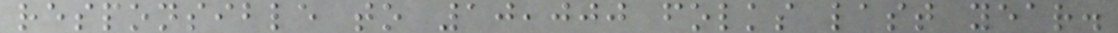responsible to 10,000 folks last year.
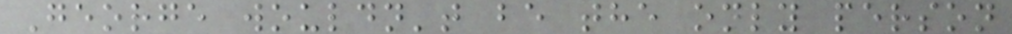George wouldn't be the only person
